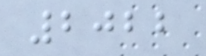2022
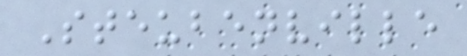Steubenville
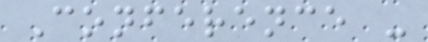Conference -
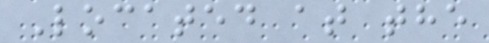Located at the
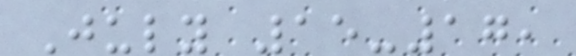July 15-17,
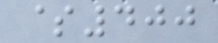$400
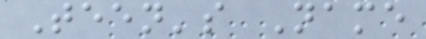Teen's Name
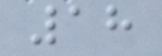18
